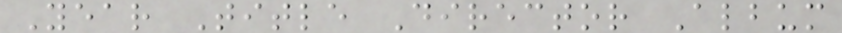Year Title Director Album
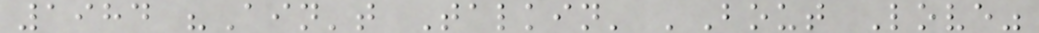1984 "Ain't Talkin' 'Bout Love"
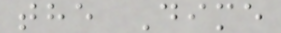the Dime
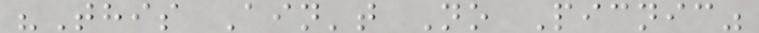"This Ain't No Picnic"
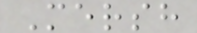Mersh
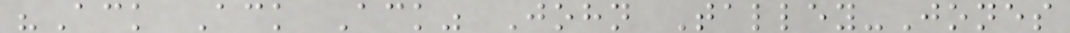"Ack Ack Ack" John Talley-Jones
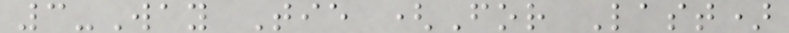3-Way Tie (For Last)
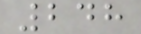248
